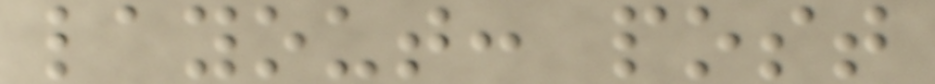layout: post
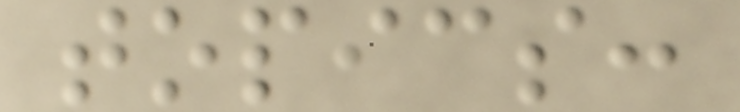topics:
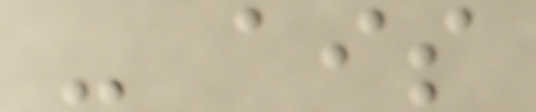- ais
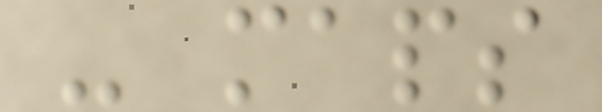- maps
